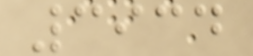3934
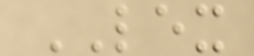LEX
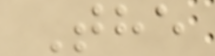The
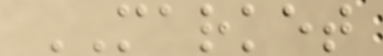MARKET
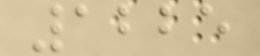1225
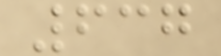637
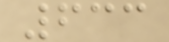633
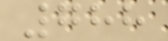788
